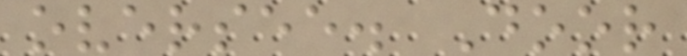oversee. Door
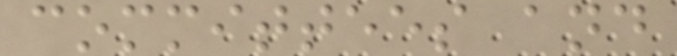committees and
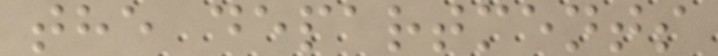the departments
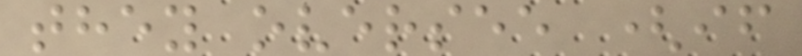they oversee (if
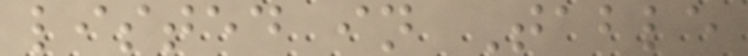listed in Table
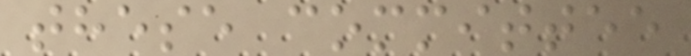these committee
